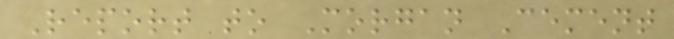Report to Morgan Cement
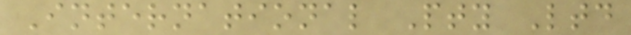International Pty Ltd
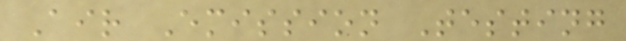Air Emission Testing
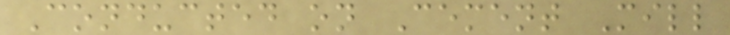Conducted on Cement Mill
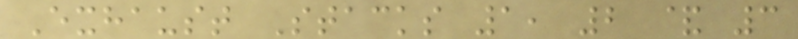Exhaust Stacks 1, 2 & 3
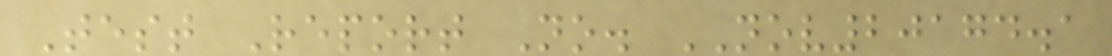Test Report No. NOV20174.1
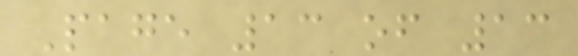Page 13 of 13
